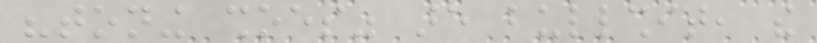"toning shoes" are bullshit, the
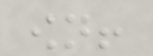own!
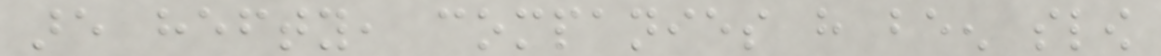are hefty, companies have been slow
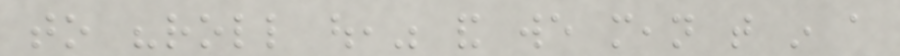to "roll out," and we mean that in a
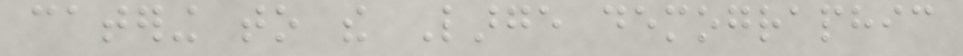catering to the Large demographic
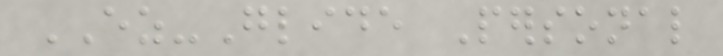EZ-Glide Personal
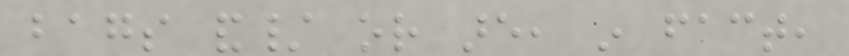bags and/ or are, in fact,
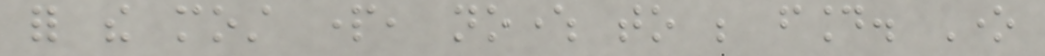for the most part, nowhere to be found. One
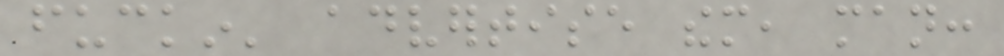fuckin' advertise them, man:
